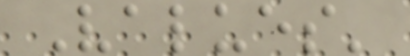Values'
